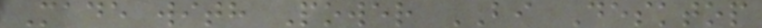Made with Power BI Desktop
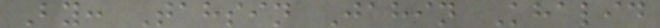By: Tahsin Jahin Khalid
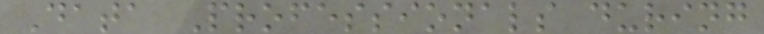Data Professionals during
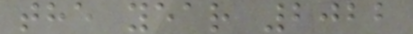the year 2022
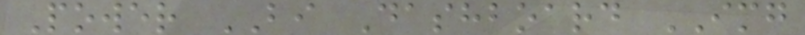Power BI Dashboard IMG
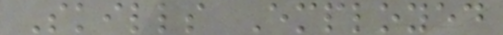Skills Employed
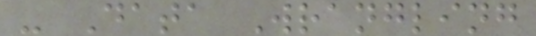- Data Wrangling
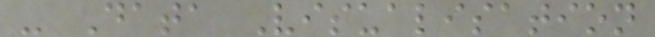- Data Visualisation
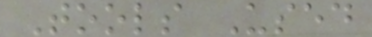Tools Used
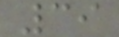39
